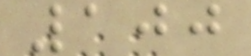100
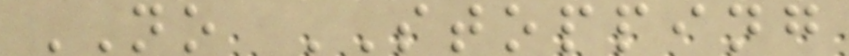NO STOPPING
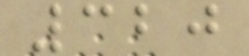320
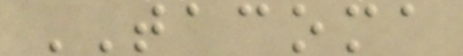TACOMA
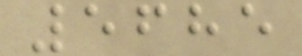5685
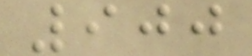900
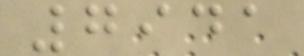7941
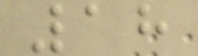18
